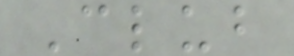Club
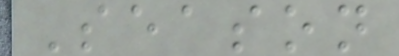Season
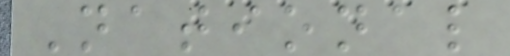National
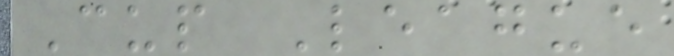Cup League
